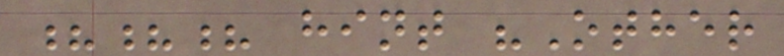??? hint "Other
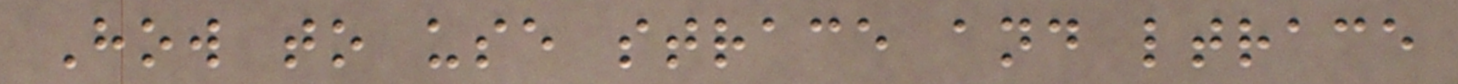How to use strace and ltrace
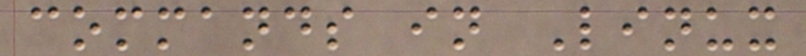commands in Linux
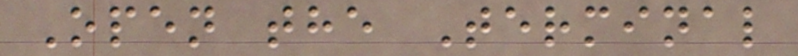Open the Terminal
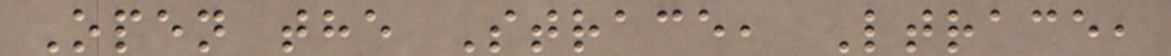Open the Strace, Ltrace,
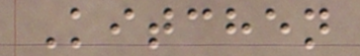Kitchen
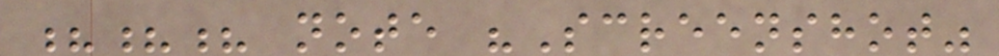??? note "Screenshot"
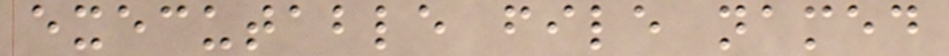executable file named
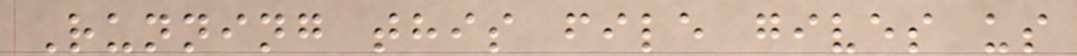Running this file gives us
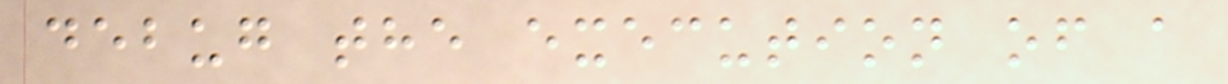debug the execution of a
